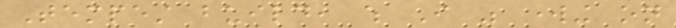Tempest build, which I was working on
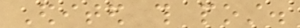Edited this post.
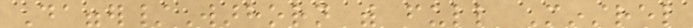Dagger/Warhorn with full Minstrel
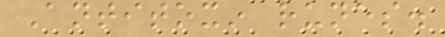Antitoxin runes.
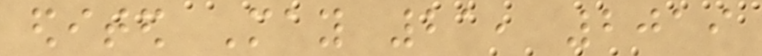edited May 21, 2019
